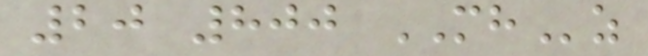20 800 MHz
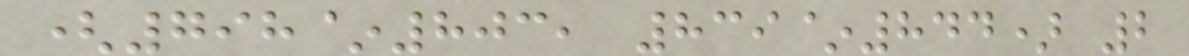(798~803, 839~844) 2
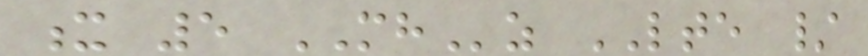x 5 MHz LTE /
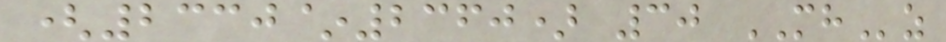(2330~2360) 30 MHz
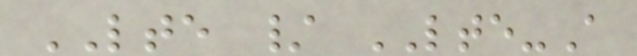LTE / LTE-A
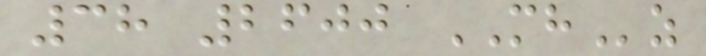38 2600 MHz
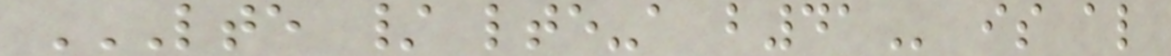LTE / LTE-A B41 is also
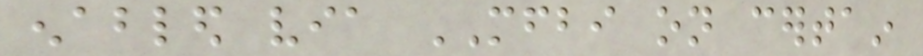enabled via MFBI on certain
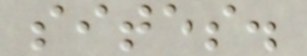sites.
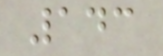143
